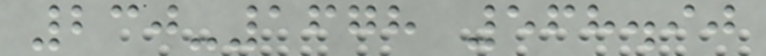230-1678 568.90
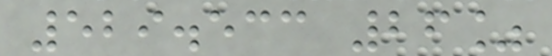529.533 26%
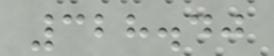328.40
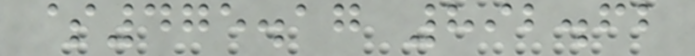$475.17 892.62
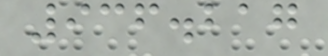936.217
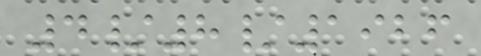4/8/1926
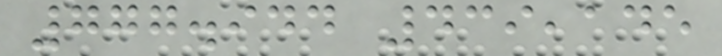777.944 439,145
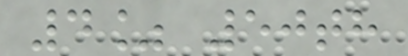4% 50th
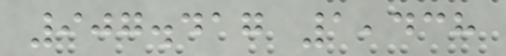907.417 1,438
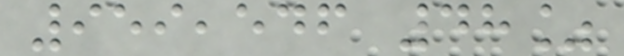959,546 48%
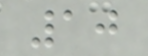10
